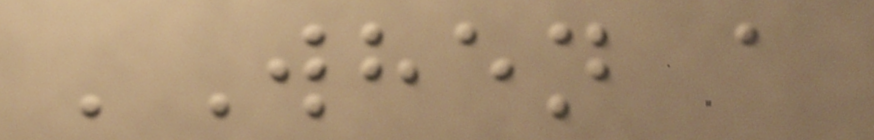'When a
